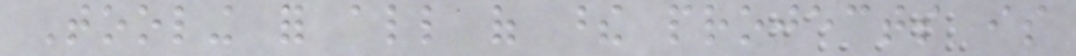Tooling for all of these projects is
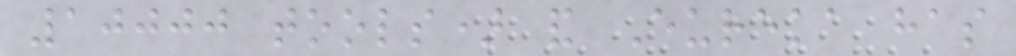10000 tools) and Eureka has
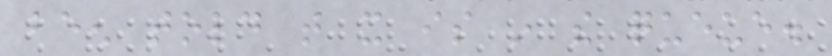been told that it is in the queue.
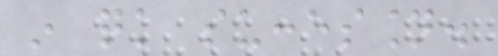in quick succession.
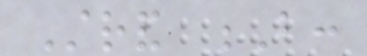Strand B:
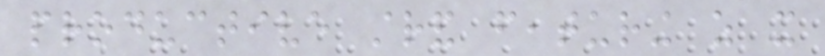productive strand featuring as it
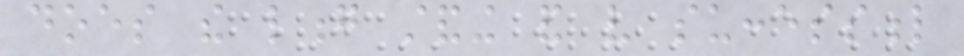does the long standing and very successful
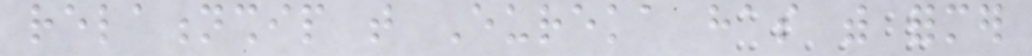relationship that Eureka has with former
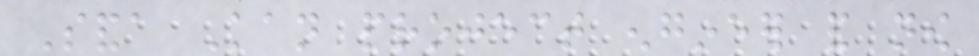Sanda Kan project engineer and now
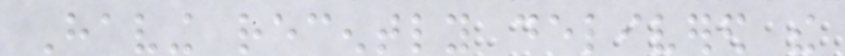Having recently delivered the
